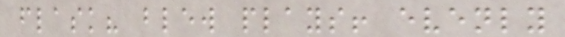flask? blew plays! evenly
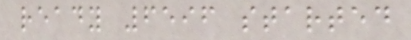ready 6596 started
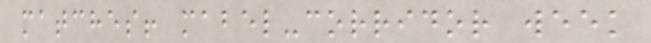matches! mabel-corridor week
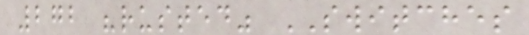272 "rusted" SWITCHES
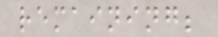remaining;
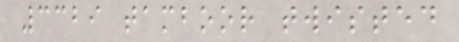3329 tamboor twisted
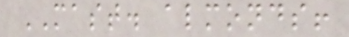MAST. almonds!
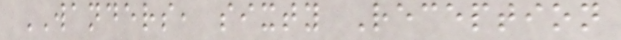WANDERS, sixty Reception
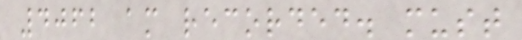4062 am recorded. must
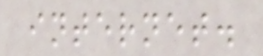internet.
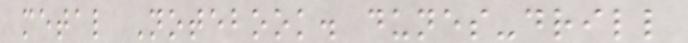metal Notebook. dunes-drill
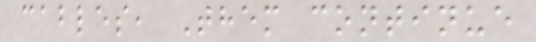cables, Them continue
